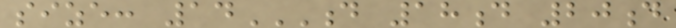size: 14D 18D 20D
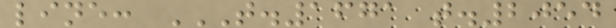line: T.1671 T.2054
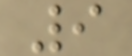9
